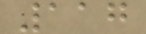117
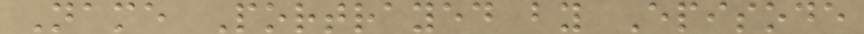Name Portrayed by Episode
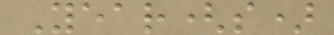Year(s)
